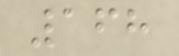168
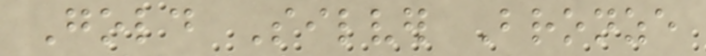Gold Silver Bronze
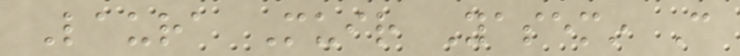Laura Muir Yasemin Can
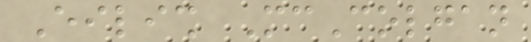Eilish McColgan
